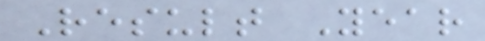Result Year
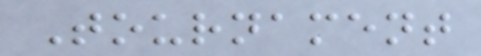Tournament
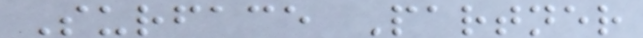Surface Partner
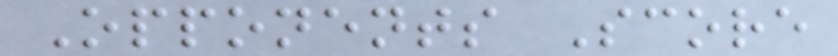Opponents Score
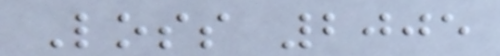Loss 2005
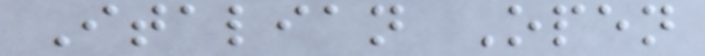Italian Open
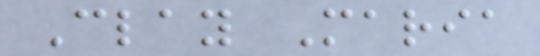Clay Maria
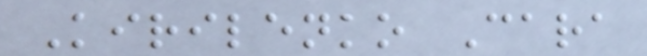Kirilenko Cara
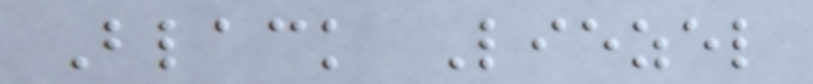Black Liezel
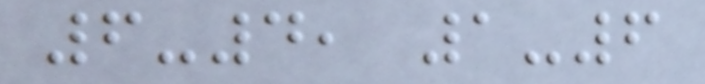6-4, 1-6
